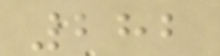282
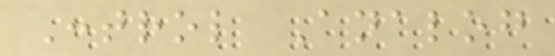Control Analog
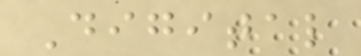Digital
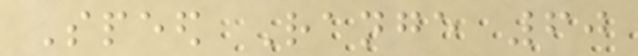Speed Range 60
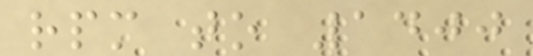rpm to 1400
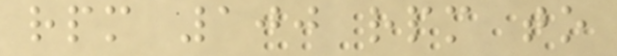rpm 100 rpm to
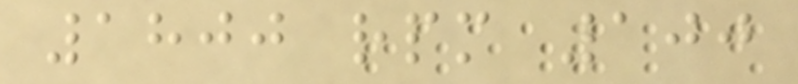1800 rpm 100
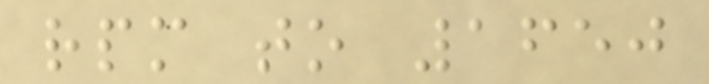rpm to 1650
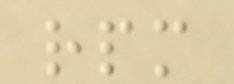rpm
